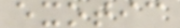exotic
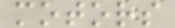motors
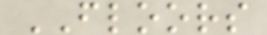FLOORS
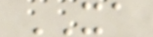XA
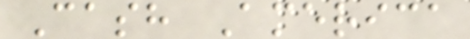Cash America
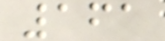161
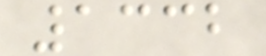1332
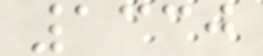1330
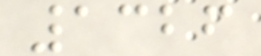1326
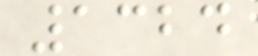1324
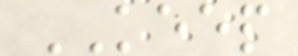KEEP
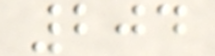204
